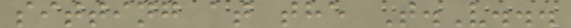sitting at the T.V...
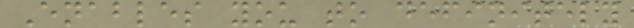Enables you to definitely
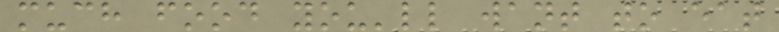much food you'll want to eat
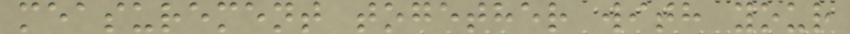measurement together with your
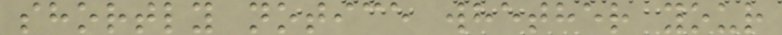shortly notice whether your
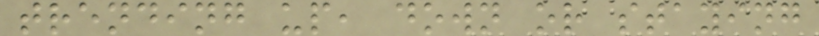trending up, down or staying
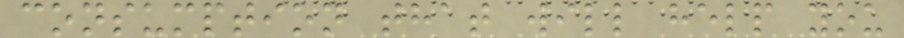consumption that will help you
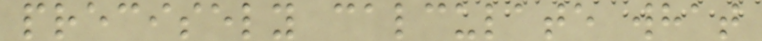precisely calculate what
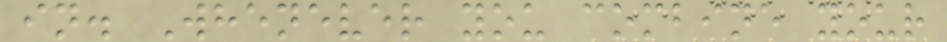in. Whenever you combine your
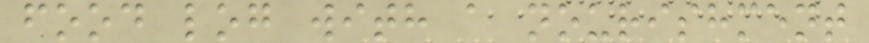food log with a nourishment
